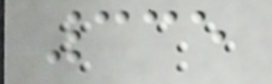335
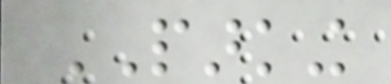PARKING
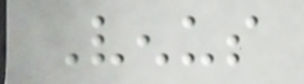Venus
